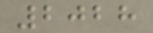2028
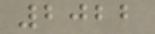2022
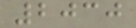2030
